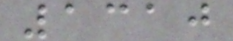1310
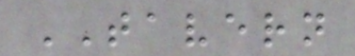TAVERN
